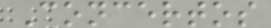Concertos
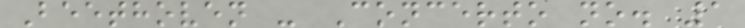Beethoven - Concerto no. 1
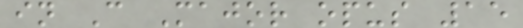in C Major opus 15
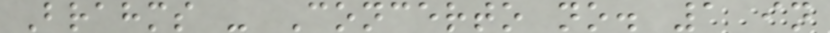Brahms - Concerto no. 1 in
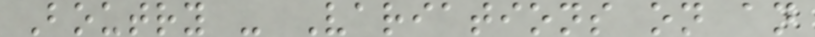Boutry - Variations on an
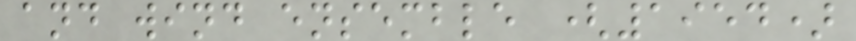and wind ensemble (1954)
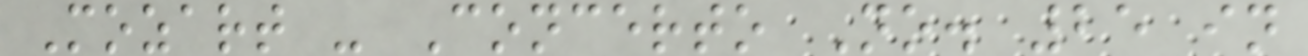Mozart - Concerto No. 25 in
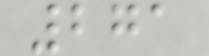271
